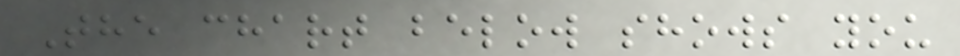The chart below shows you
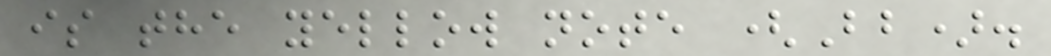is the yellow note (Bb).
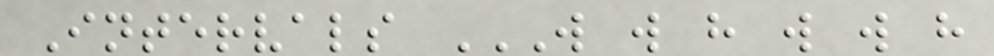Intervals W W H W W H
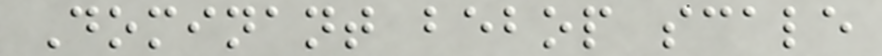Dominant bebop scale
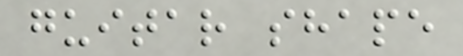guitar shape
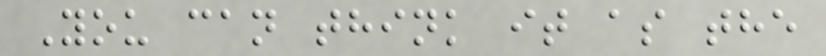You can think it as the
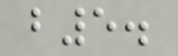b5.
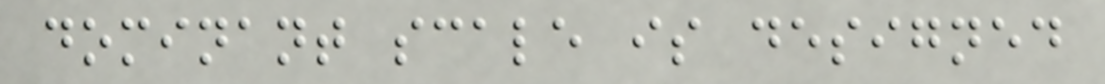dominant scale is designed
